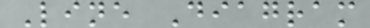Line Diagram
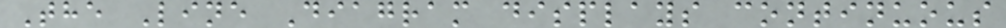The Line Diagram displays continuous
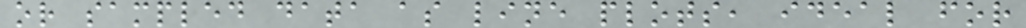or sampled data as line plots, ideal for
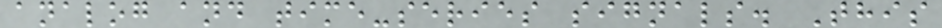analog and time-series signals. This
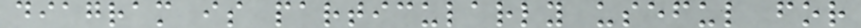diagram is particularly useful for
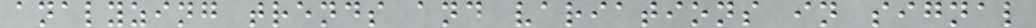analyzing trends and variations in signal
